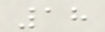18
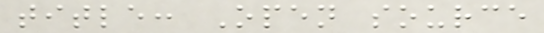title: Open source
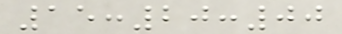15:20:00
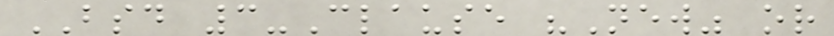BSD 3-Clause "New" or
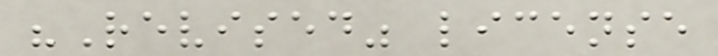"Revised" license
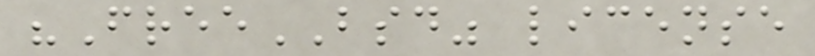"FreeBSD" license
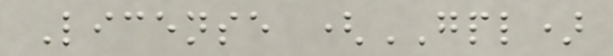License (GPL)
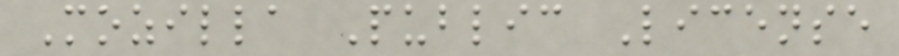Mozilla Public License
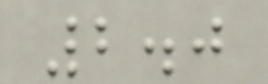2.0
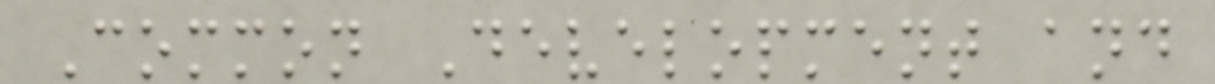Common Development and
